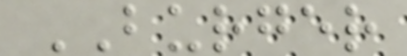BURGER
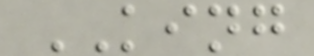KING
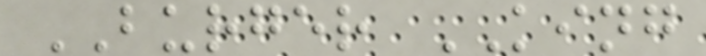BURGER KING
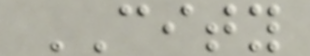CITY
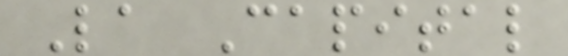La Capital
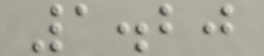1.20
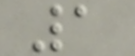1
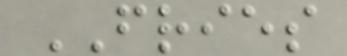FRIES
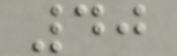40
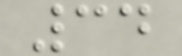34
